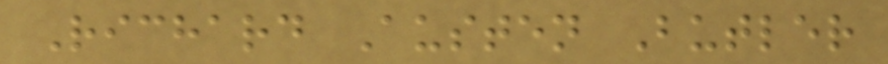Richard Austen Butler
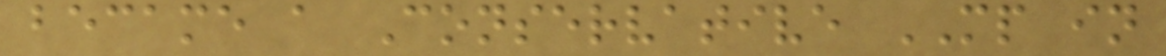became a Conservative MP in
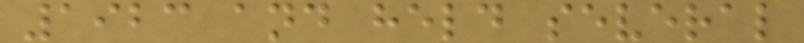1923 and held several
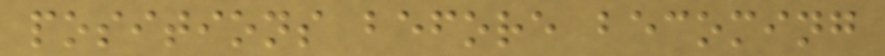positions before becoming
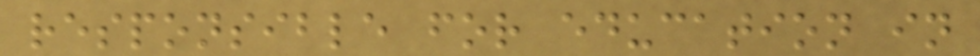responsible for education in
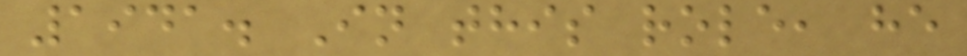1941. In this role, he
